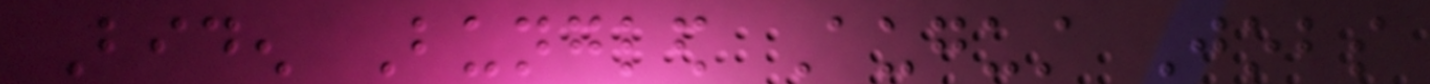Biden Bungled August Jobs
